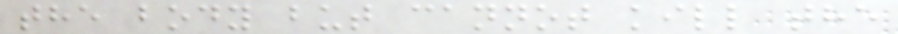the body but cannot kill the
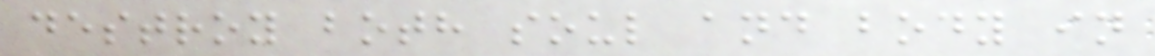destroy both soul and body in
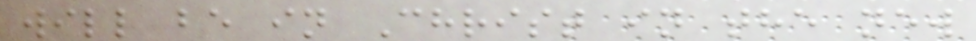will be in Christ in the new
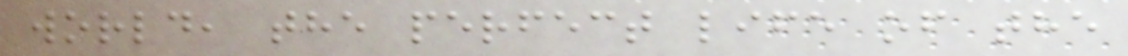world, the perfect life of the
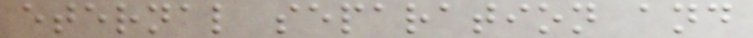eternal separation and
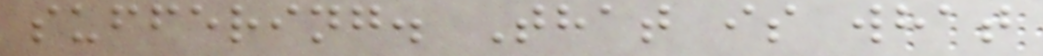suffering. That is what
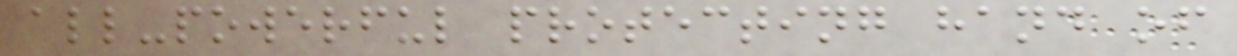all-powerful protecting hand of
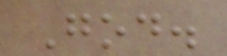God.
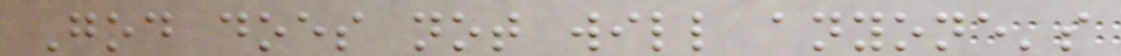God does not will anyone's
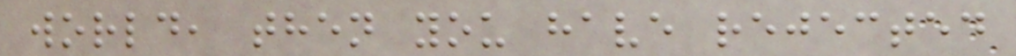world, then you have rejected
